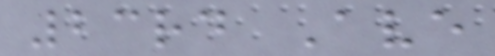23rd Ave
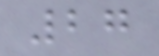27
